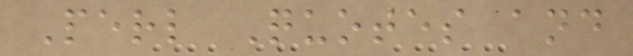Perl Quotes and
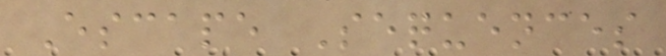Escape Sequences
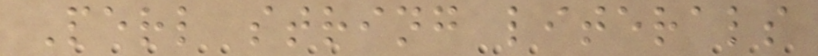Perl string literals
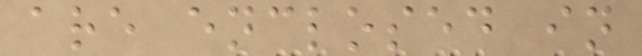are enclosed in
